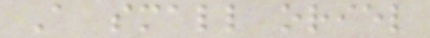A small oriel
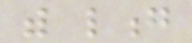with long
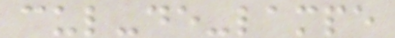cul-de-lampe
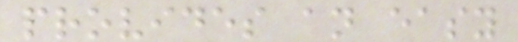provides an easy
